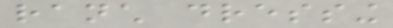ranch dressing
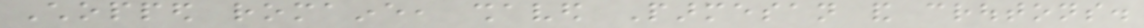Chopped romaine, shaved Parmesan and croutons.
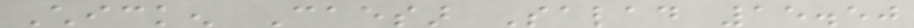Chicken Caesar Salad 15.50
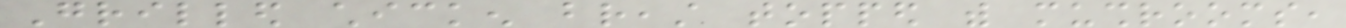Grilled chicken breast topped with mushrooms,
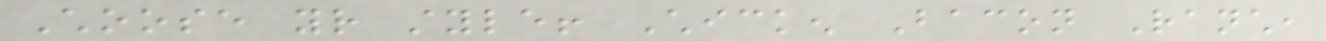Choose your style! Chicken Bacon Ranch,
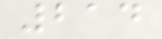214
